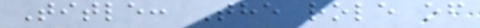Title: The role of
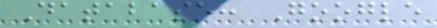Database: Google
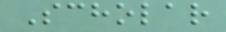Scholar
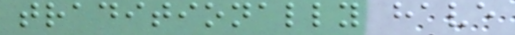traditionally have
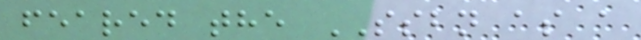feared the SSBN as a
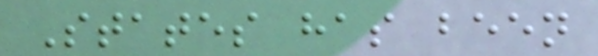States has been
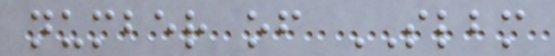number of SLBM
